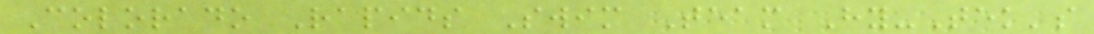Colorado Rapids Swim Team Hy-Tek's
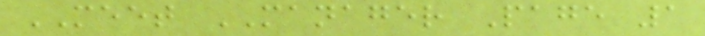MEET MANAGER Page 1
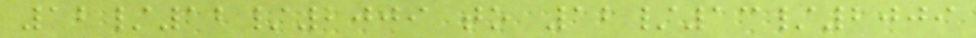12/12/2009 to 12/13/2009
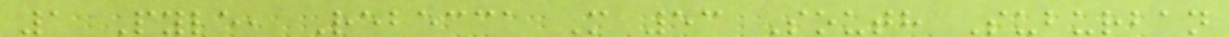1 Pyle, Rebecca M 53 South Suburban
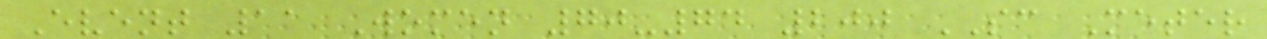Event 11 Women 70-74 200 SC Meter
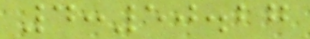4:50.27
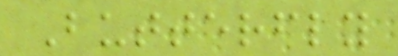Butterfly
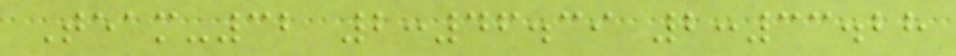Team-32 2:46.39 2:33.28
